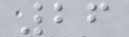26
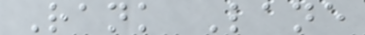Rank Lane
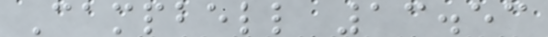Campbell 13.53
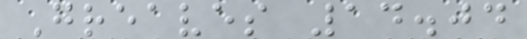Greaves 14.04
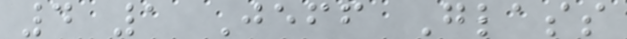4 1 Jeff Glass
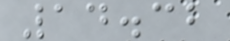14.32
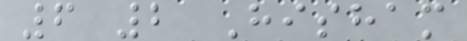6 2 Hisham
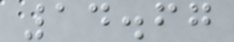14.67
